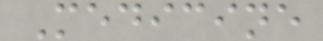Medicine
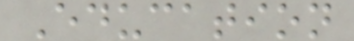Education
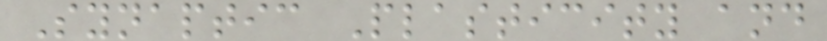Synaptic Plasticity and
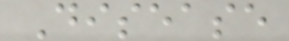Disease
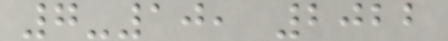7-10, 2022
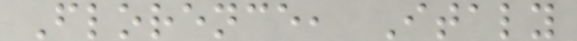Florence, Italy
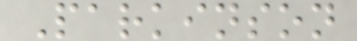Parkinson
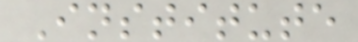Institute
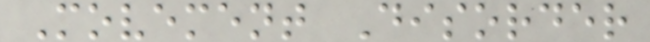Movement Disorder
